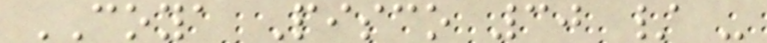COYA Pisco 30 / -
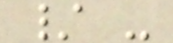/ -
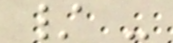/ -
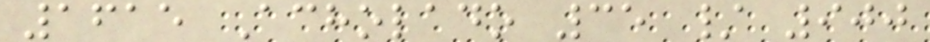1615 Acholado 35 / 900
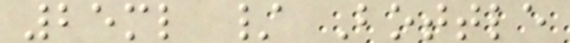25ml / Bottle
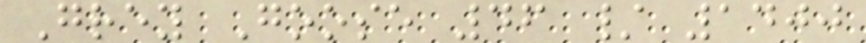Grey Goose 46 / 1400
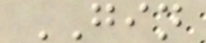GIN
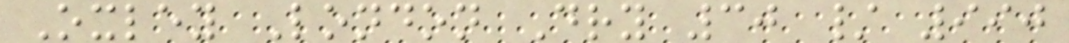Oxley London Dry 30 / 990
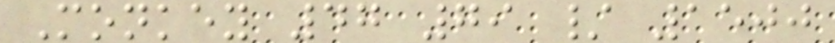Monkey 47 79 / 1500
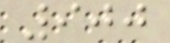900
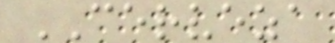CERVEZA
